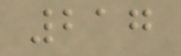217
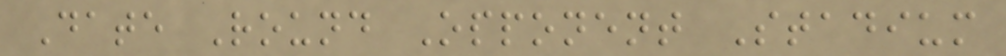Date Round Opponent Stadium
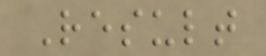Result
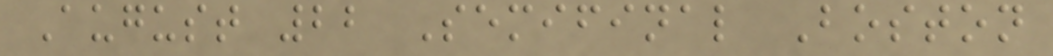August 22 Semifinal Boston
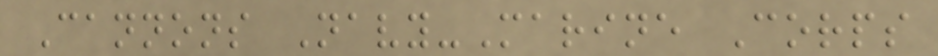Cannons Navy-Marine Corps
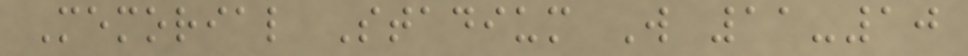Memorial Stadium W 11-10
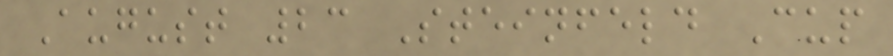August 23 Steinfeld Cup
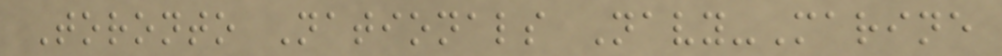Toronto Nationals Navy-Marine
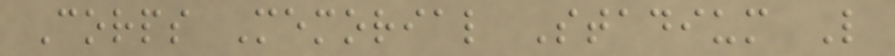Corps Memorial Stadium L
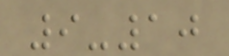9-10
